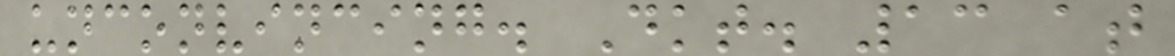unconvincing. Dkt. 13 at
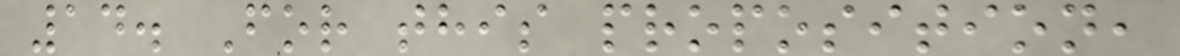14. For this proposition,
